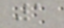1
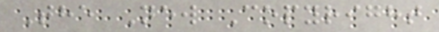The New Copyright
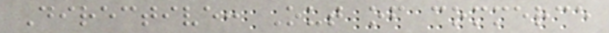Directive: Out of commerce
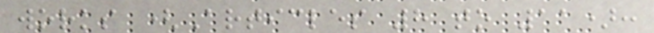works (Articles 8 to 11):
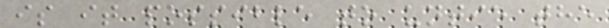is it possible to untie the
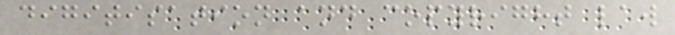digitisation and copyright law
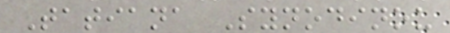Tatiana Synodinou
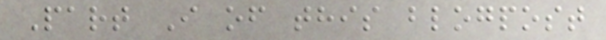Part I of this blogpost
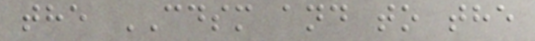the CDSM and to the
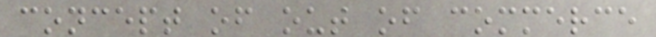concept of out of commerce
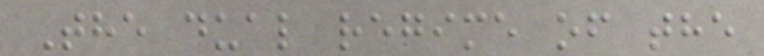The dual regime of the
